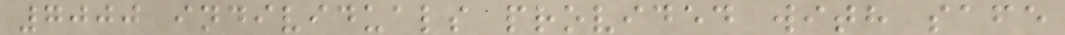7000 individuals provided with safe
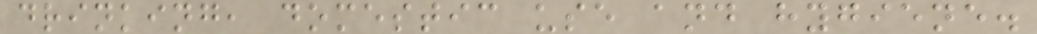drinking, domestic use and hygiene.
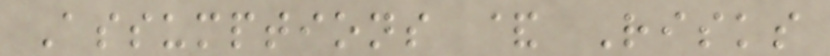Assumptions & Risks
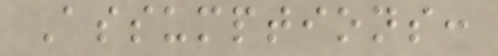Assumptions:
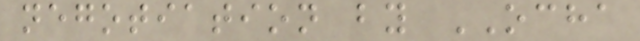negotiation by OCHA
